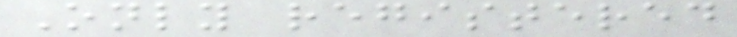Only registered
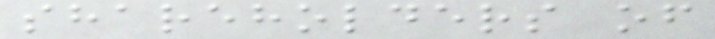shareholders of
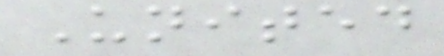United
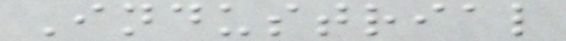Industrial
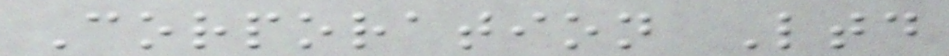Corporation Ltd
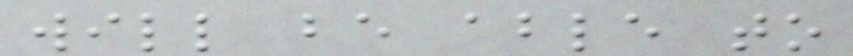will be able to
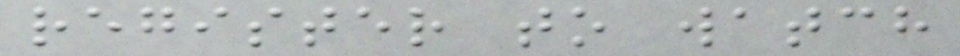register to watch
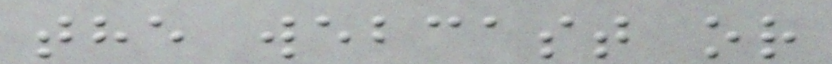the webcast or
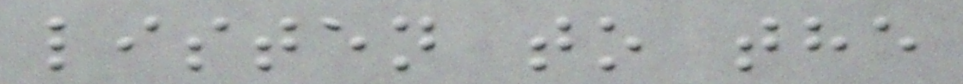listen to the
